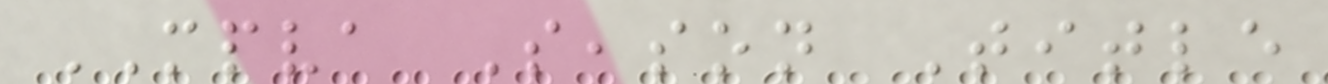MPVA Season Title
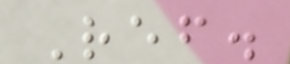Ref.
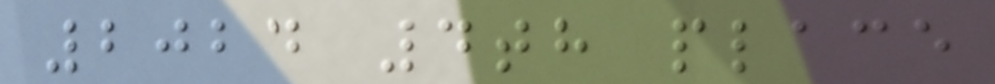2024 4th place
